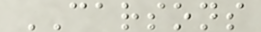CARSONS
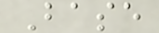Base
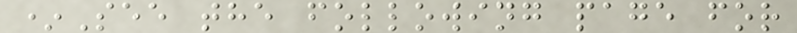*See the following page for
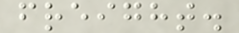freight.
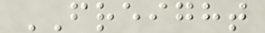FREIGHT
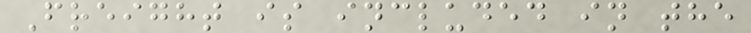Freight is included in the
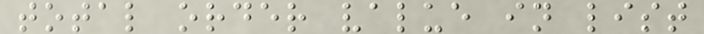total order value in list
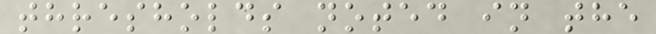thresholds noted in the
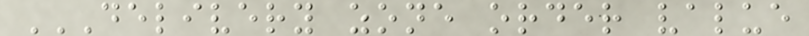DELIVERY ZONE ORDER VALUE
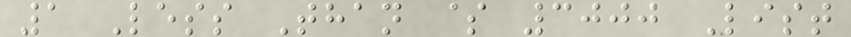1 Less Than $ 3000 List
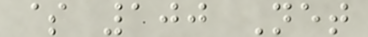$ 100 Net
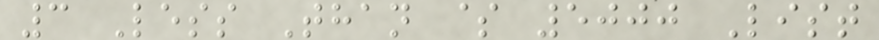3 Less Than $ 5000 List
